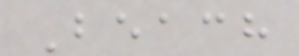Beach
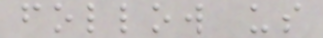follow us
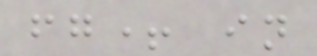fg+ in
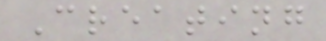Creating
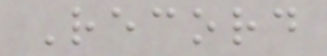Record
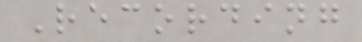Recording
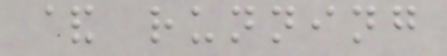& running
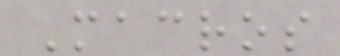Macros
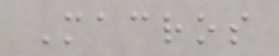Macros
